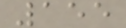155
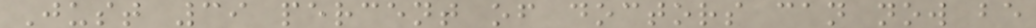Just 39 percent of doctors can now be
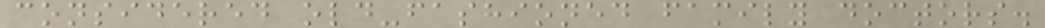considered old-fashioned family doctors.
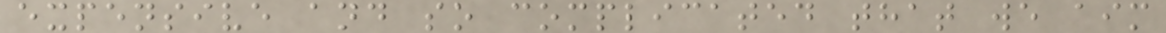expensive and so complicated that we aim
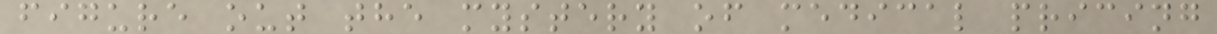figure out the mystery of medical pricing
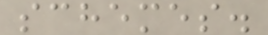schemes.
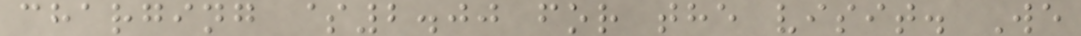charging $2.00 for the visit. We
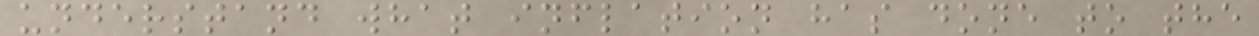understand what inflation has done to the
